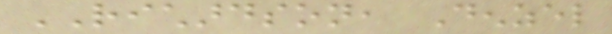RICHARDSON, Denzel
